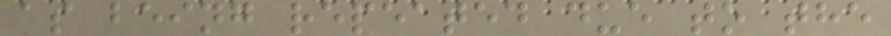as being repeated due to the
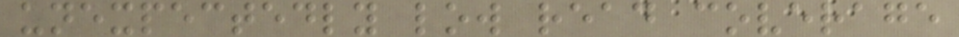unexpectedly low read coverage
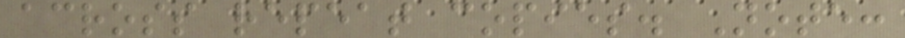across repeat copies. Note:
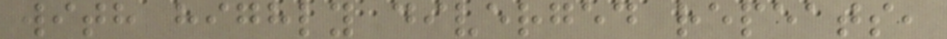with highly diverged repeats,
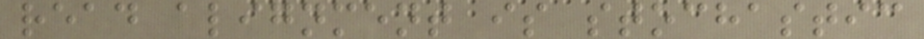read alignment is stochastic
